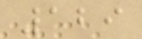129
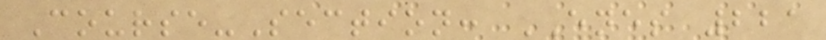Course-Section: ENES 221
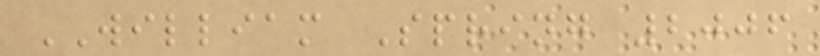WILLIAM Spring 2006
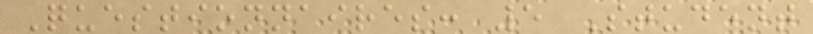Questionnaires: 5 Student
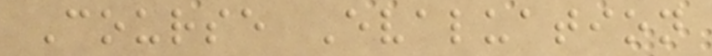Course Evaluation
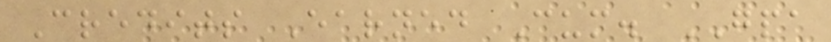Credits Earned Cum. GPA
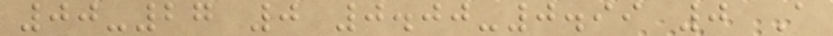00-27 0 0.00-0.99 0 A
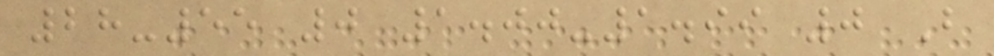28-55 0 1.00-1.99 0 B
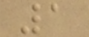1
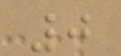0
